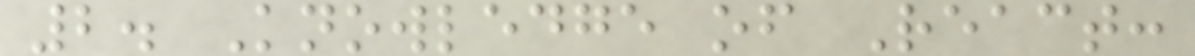2. Knowledge of React:
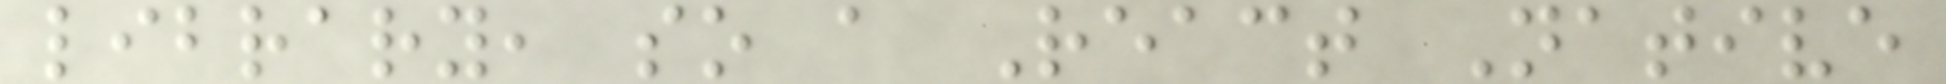library, so a React Native
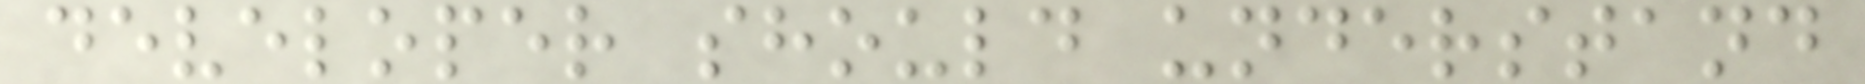developer should understand
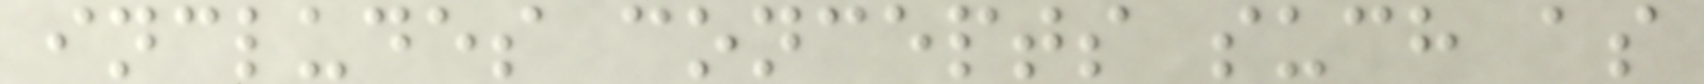includes concepts such as
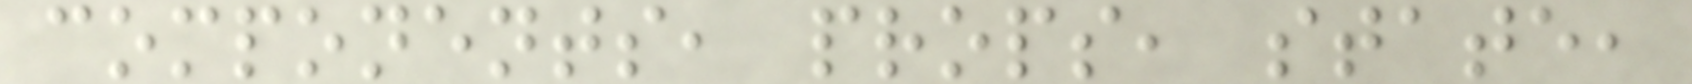components, props, state,
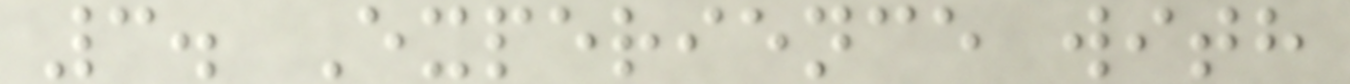3. Experience with
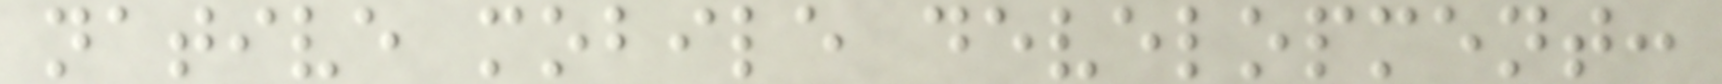native mobile development:
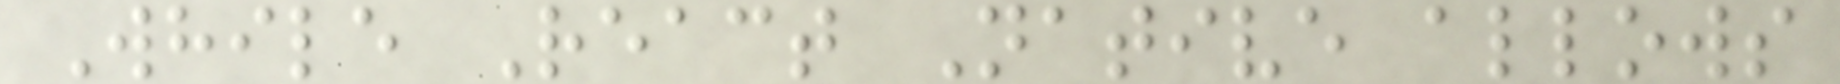While React Native allows
